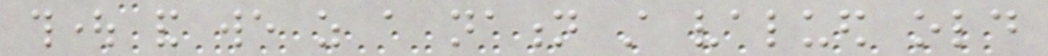thought and we as a nation still valued old
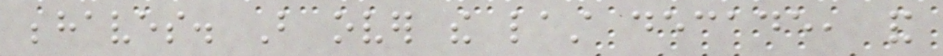behaves. But over the last decade, and
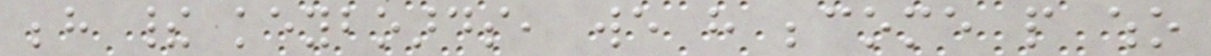behind their keyboards, we have become people who
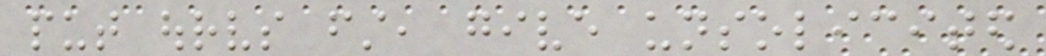put ourselves first, give unsolicited
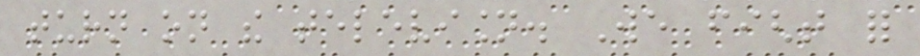turn on the television. We fight for
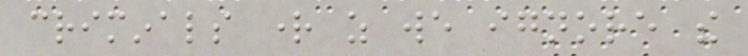criminals right as we ignore the
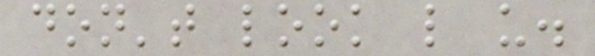don't look like us.
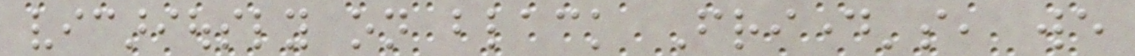vicariously on black Friday's, we
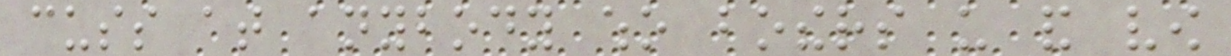cuss at anybody who bothers us and vow
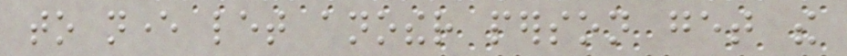to never let another person get the
